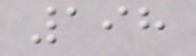198
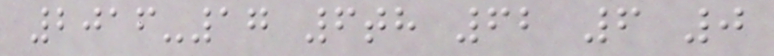2016-17 6th 62 6 0
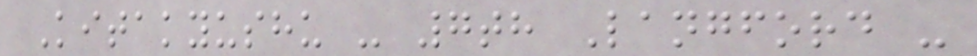Kitakyushu - 7th Langford -
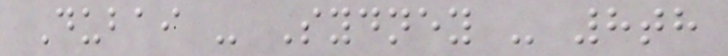Dubai - Sydney - 8th
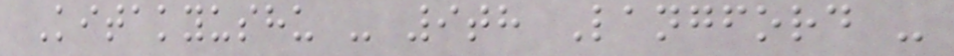Kitakyushu - 9th Langford -
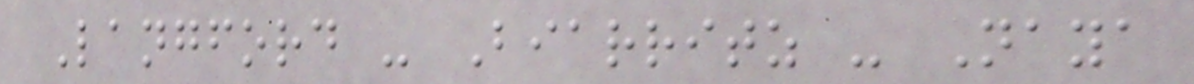Langford - Biarritz - Naya
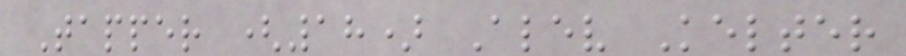Tapper (18) Alev Kelter
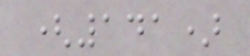(141)
